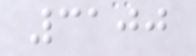3100
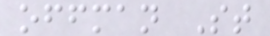offman St
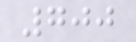700
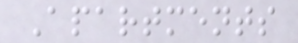Apartments
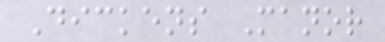Dickens Manor
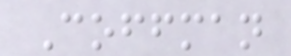Coffman
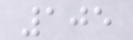105
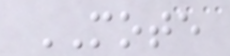MOTE
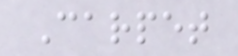Carpet
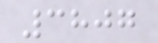3807
